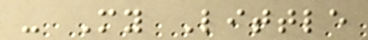- My Little
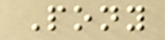Pony
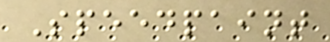Speedpaint
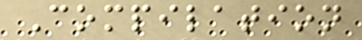Compilation
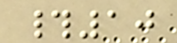#10
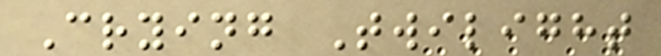Crying Twilight
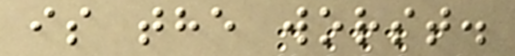is the worst.
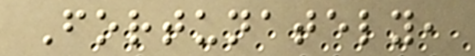Fortunately,
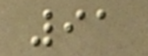91
